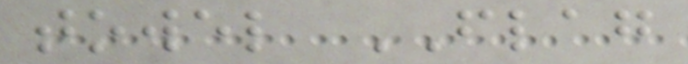towel FLAG
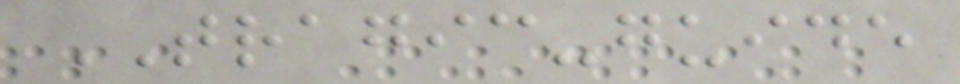TRAGIC-guide
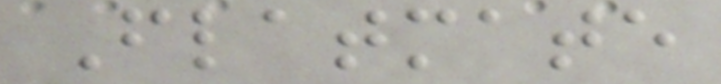Flatmate
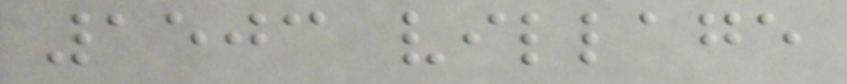1503 village
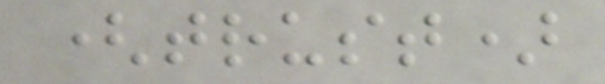(trust)
